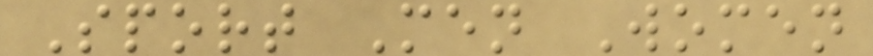Sport Men Women
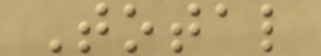Total
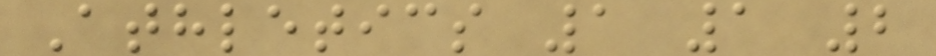Athletics 1 1 2
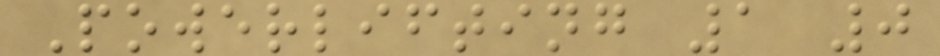Powerlifting 1 0
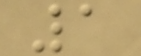1
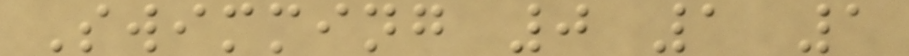Swimming 0 1 1
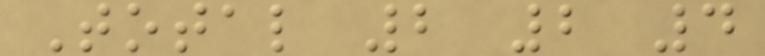Total 2 2 4
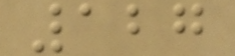127
